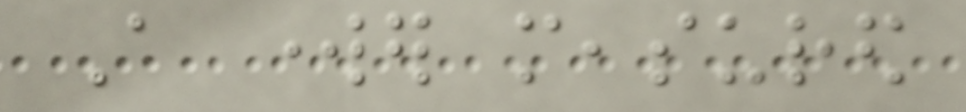A worker measured
